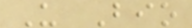U Bio
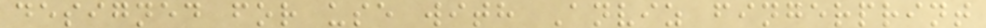designed for use with Anviz fingerprint
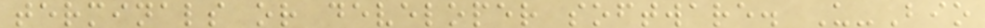terminals or developer software. U-Bio
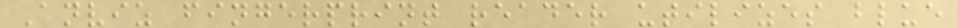Anviz fingerprint reader utilizes blue
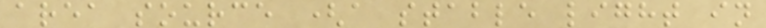area source (a stable light in
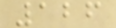126
